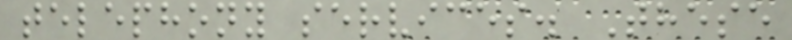telephony services. These
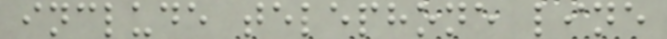include telephone line
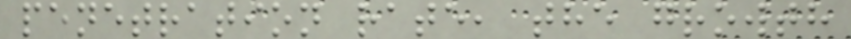penetration rate, the growth
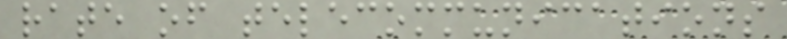rate of telecommunications
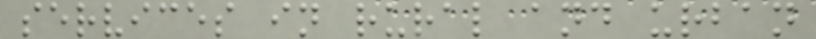services in rural and urban
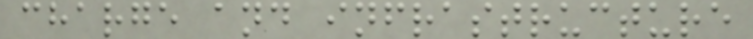charge and infrastructure
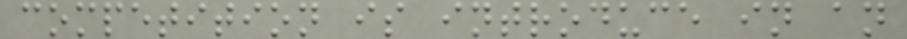competition is introduce in an
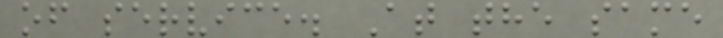of service. At the same
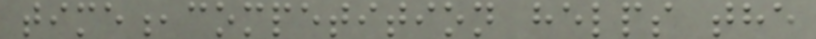time,competition helps the
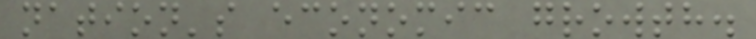nation's economic growth.
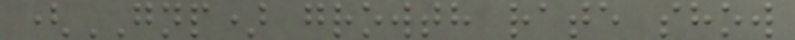(GNP) growth rate show
